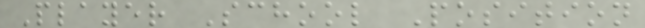Player School Position
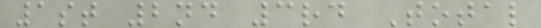1st 2nd 3rd Total
